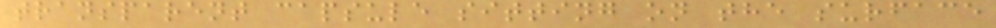transparent capsule sitting on the surface
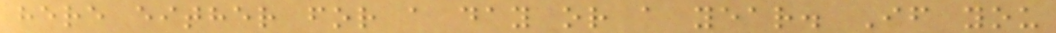here either for a day or a year. If you
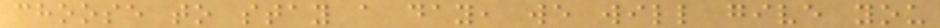choose to stay a day, we will give you
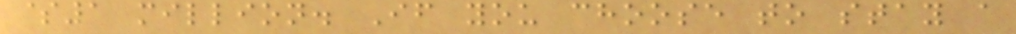$1 million. If you choose to stay a
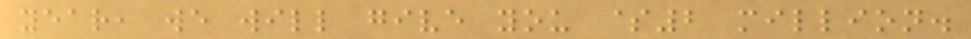year, we will give you $2 million.
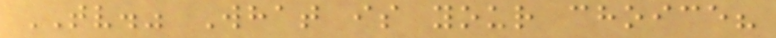TV." What is your choice?
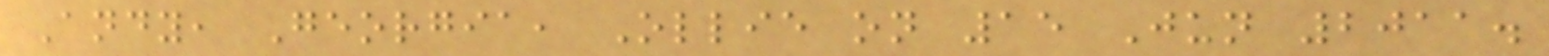Andy, Georgia, Ollie on 15 Jun 2011.
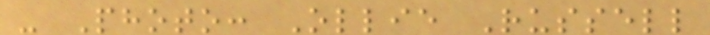- Photo: Ollie Russell
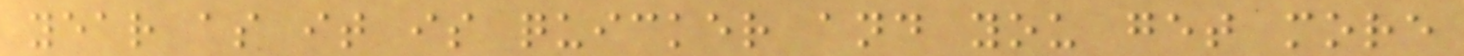year as it is quicker and you get more
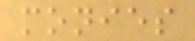monies
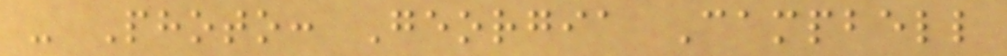- Photo: Georgia Campbell
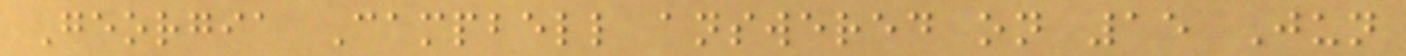Georgia Campbell answered on 15 Jun
